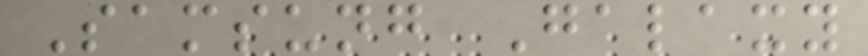Samsung Galaxy
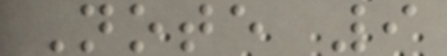Note 9
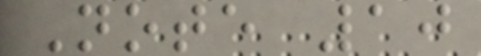Note 10
